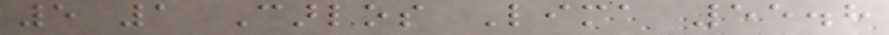5 1 Carlos Lima 55.8
